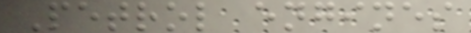Petrol engines
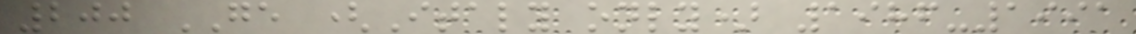200 GE (Italy only) 1986-1991
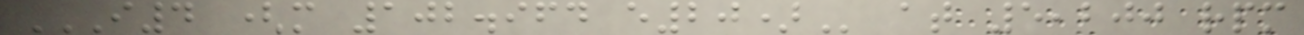I4 (M 102.964 E20) at 5,200 rpm
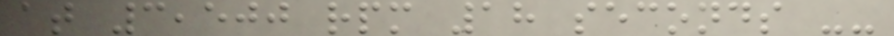at 3,500 rpm 18 seconds --
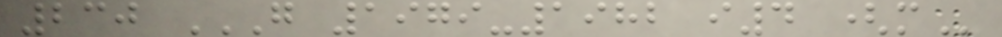230 G 1979-1982 I4 (M
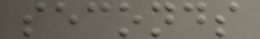seconds
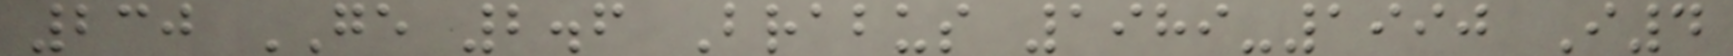230 GE 2.6 Brabus 1989-1990 I4
